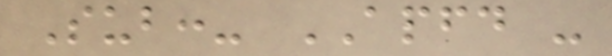Sub:- APFD -
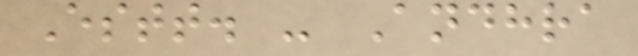Estt. - Andhra
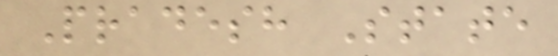Pradesh State
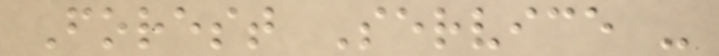Forest Service -
